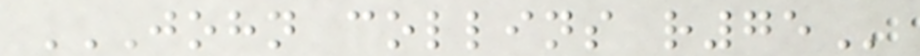JOHN COLLINS R75
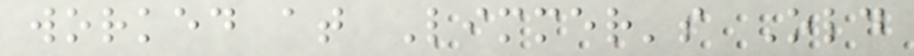worked at Limmer's Old
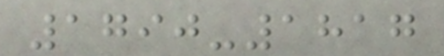1790-1817
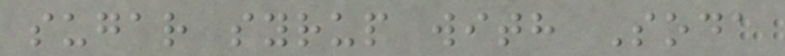sugar syrup with Soda
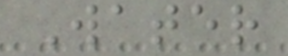Water
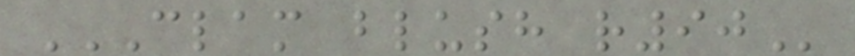CLAM BLUSH R90
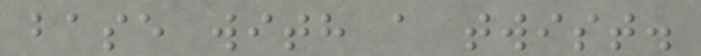base with a twist.
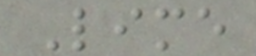Lime
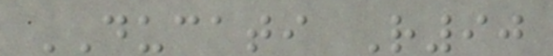DUCATI R90
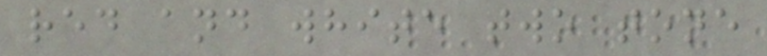red and white two tone
